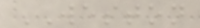WESTON
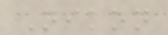Nikon
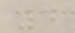4
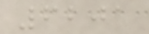6201
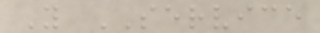Y SERVICE
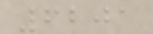6201
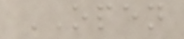OPEN
